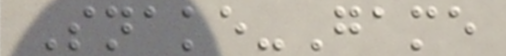Snake-Game
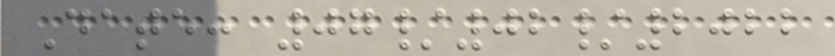Date: 07/02/2022
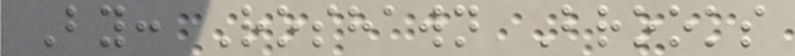By: Roshawn Brooks
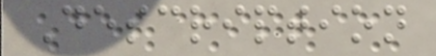Description
